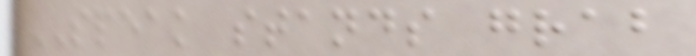SPEAK stands grab
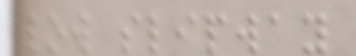low slipway
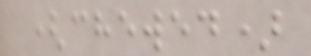(chewed)
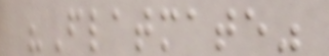"Flatmate"
